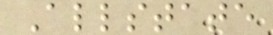Allstate
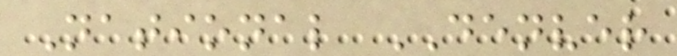National DENVER
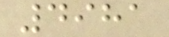4981
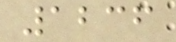1236
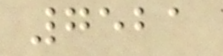7521
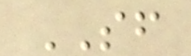SF
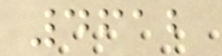4612
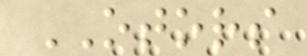OTORS
